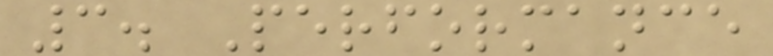3. Performance
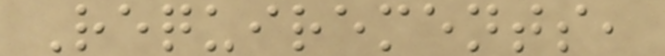Requirements,
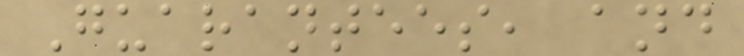Guarantees, and
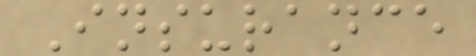Insurance
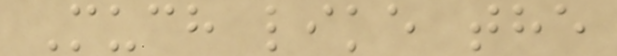Much like the
